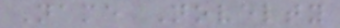Name Novelty
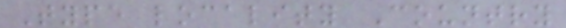Type locality Country
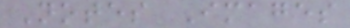Notes Images
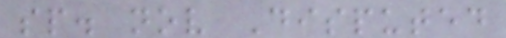sp. nov Disputed
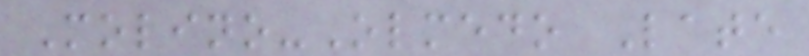Molino-Olmedo Late
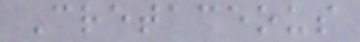Cretaceous
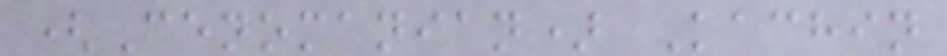(Cenomanian) Kachin
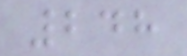248
